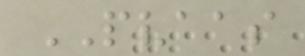PVAAS
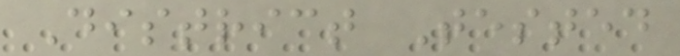District Tested
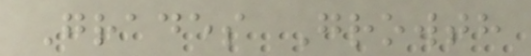Grades Growth
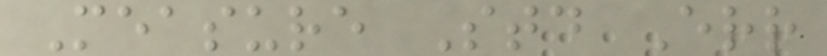Measure Std Err
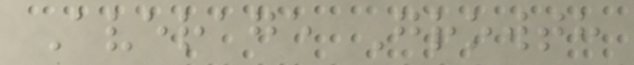Average Growth
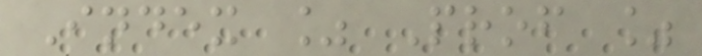Index % Prof %
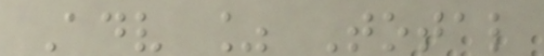Adv % Total
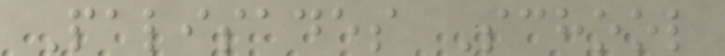Palisades School
